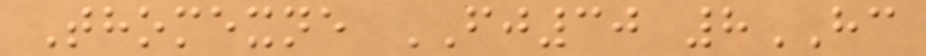Thomexne FJ30 8HC
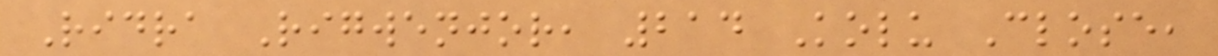Ridra Rigwenjor, 214 Kolu Close,
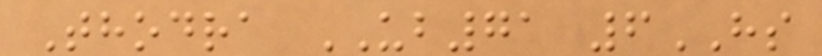Thodra UB71 6HS
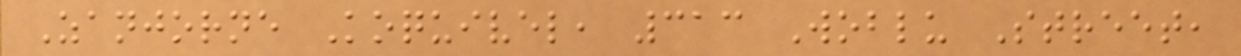Zanjorne Koquivel, 313 Woblu Street,
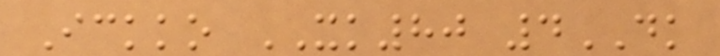Ickko XK80 4DK
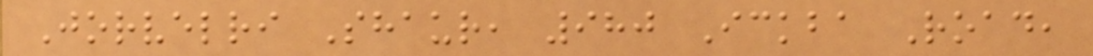Jorvelri Shaur, 980 Ickba Road,
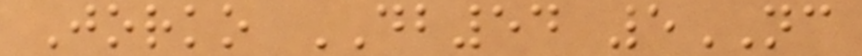Jorko DB54 5NC
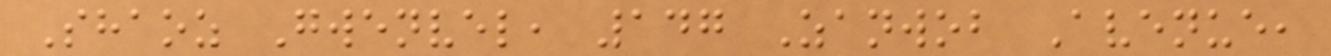Shaoz Gwenvel, 147 Zanwob Avenue,
